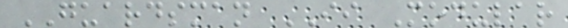GUARDSMAN II Modular
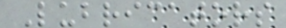Lubricators
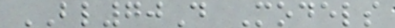BL70D Models
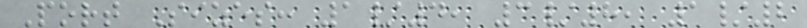Port Sizes: 1/4, 3/8, 1/2
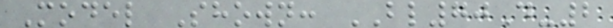Model Shown: BL70D-2
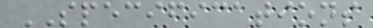SPECIFICATIONS
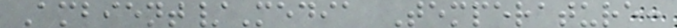Ambient/Media Temperature:
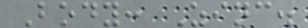Body: Zinc.
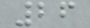26
